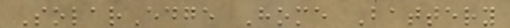SolarEdge Home Battery
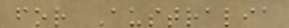for Australia
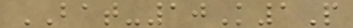BAT-10K1P
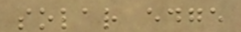solar edge
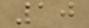10
